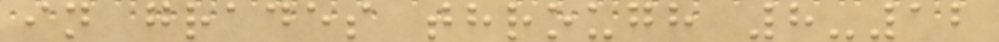in grades through 8-12
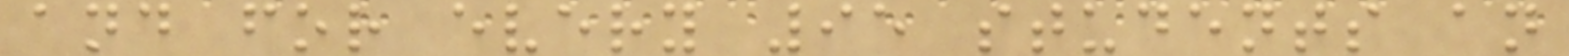and for every 95 students an
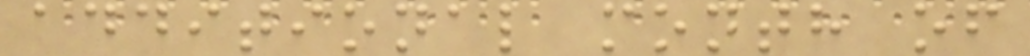additional month of
